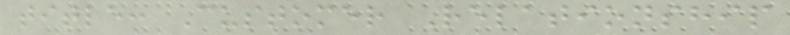title: Customer Relationship
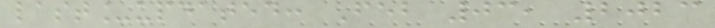last_updated: Feb 03, 2023
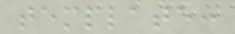template:
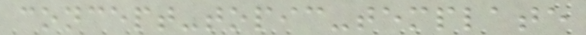concept-topic-template
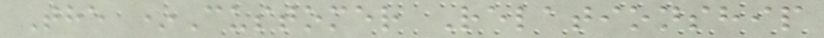The *Customer Relationship
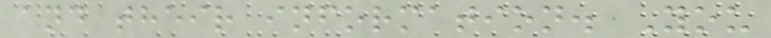and their information. You
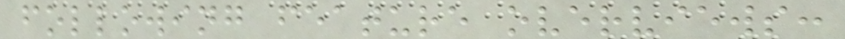following feature overviews:
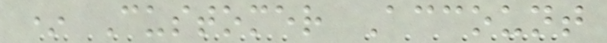* Customer Account
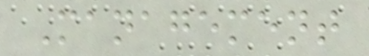Management
